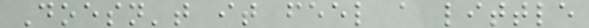Doesn't it feel a little
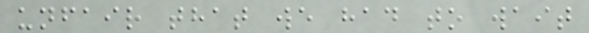unfair that we had to wait
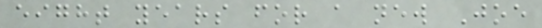eight years for a new Joe
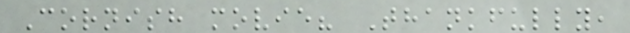Cornish movie? Thankfully,
